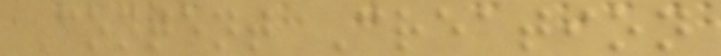Content Creation
